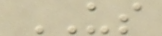US
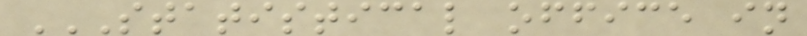STATISTICAL OFFICE IN
